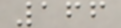166
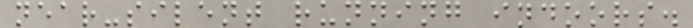near-silent running indoors.
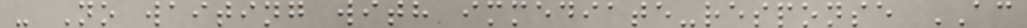- No waiting with immediate-response AC
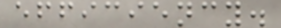efficiency.
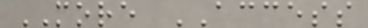MORE ACCESS
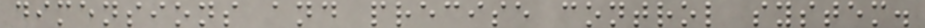dimensions and precise control system.
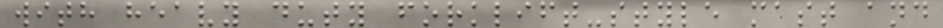with heavy duty forklift-style mast and
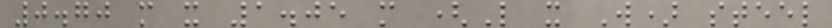0.70 m x 1.05 m (L x W) steel
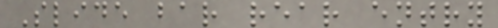Slide bar rear entry
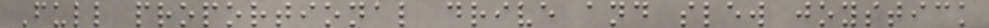Full proportional drive and slew joystick
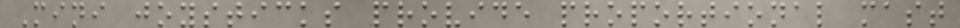Mini joysticks provide proportional mast
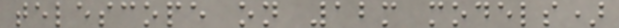telescope on 12m models)
